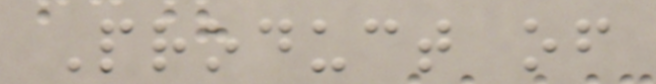Product of
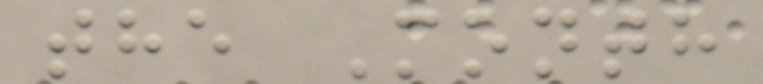the Month
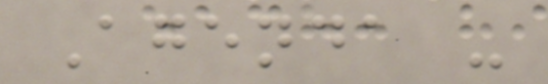Agenda -
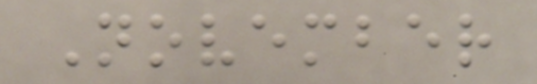November
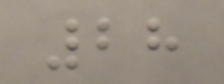28
